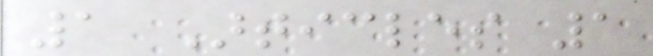1 Articles 1
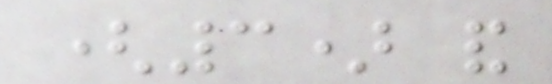(3) and
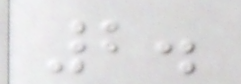2.
